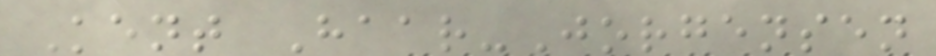Kent Haar-Jorgensen
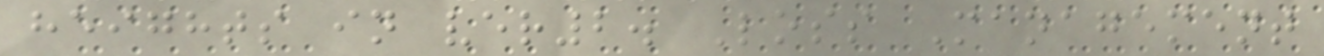heights in ver2. Loss Management
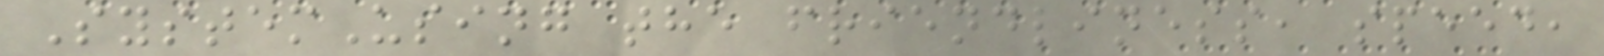SystemUsing the friendliness, speed,
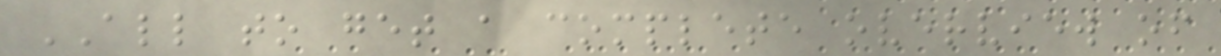ALL to get a complete overview of
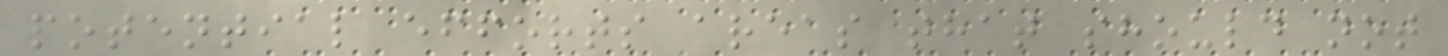potential efforts areas that should not
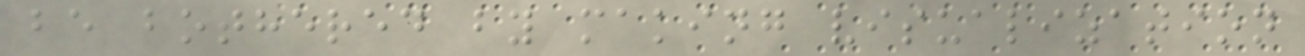be bothered by making visualization
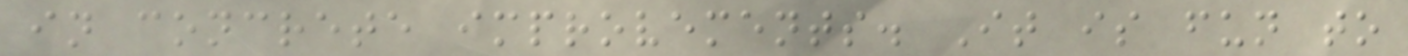in concrete improvements. It is fun to
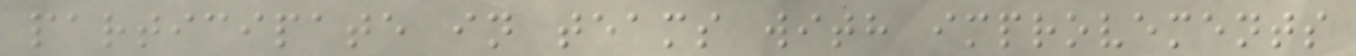participate in teams with improvements
